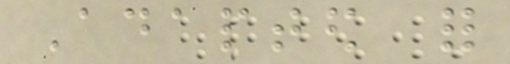Adapted for
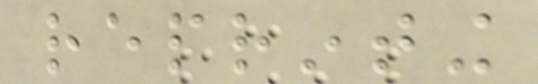reprinting
